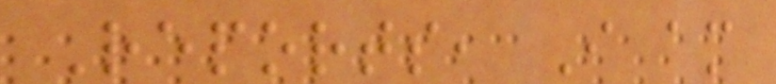Reports, I am
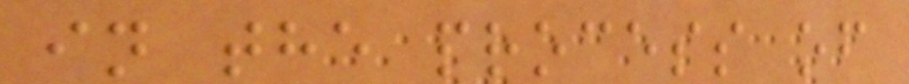in the process of
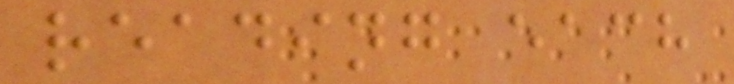reading each
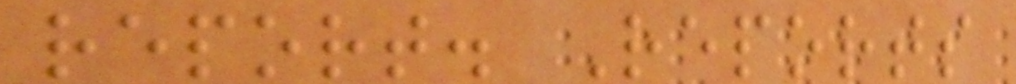report. Reports
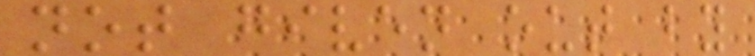not given out by
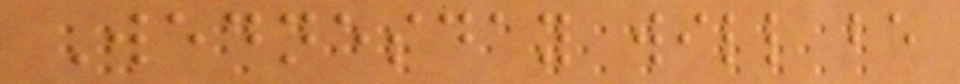Wednesday will be
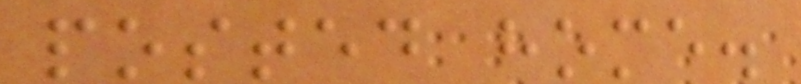posted home.
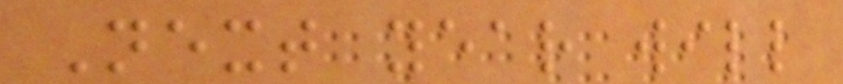Next year will
